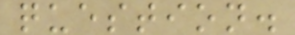question.
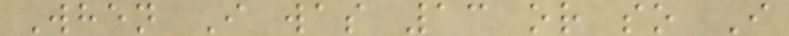When I was 13 or so I
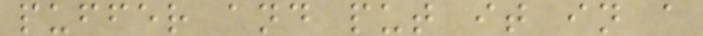puffer and put it in a
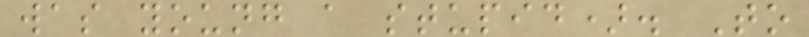was young a stupid). To
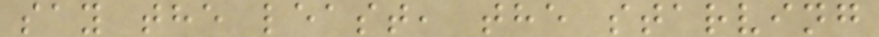say the least, the starving
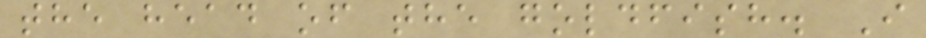the head of the goldfish. I
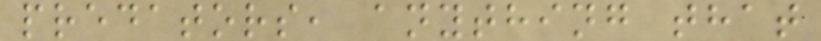predators, anything that
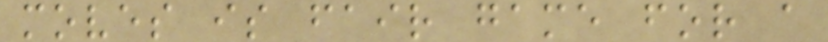moves is fair game for a
